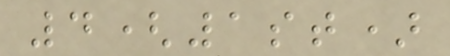4(1st)
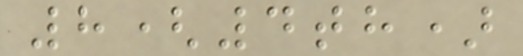8(4th)
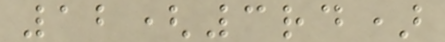12(3rd)
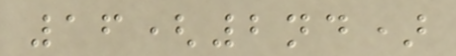16(2nd)
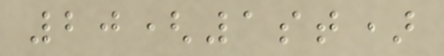20(1st)
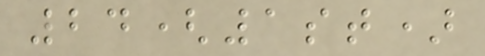24(1st)
